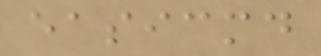easicmd
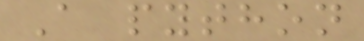A python
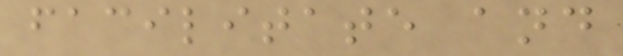facilitate and
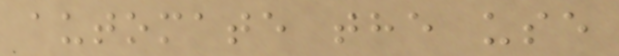automate the use
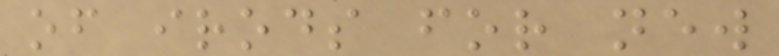of irods for new
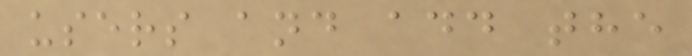users and add the
